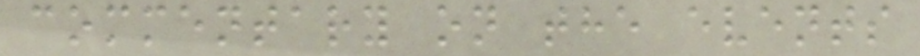commentary on the events
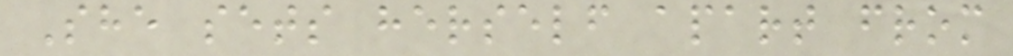She sets herself apart from
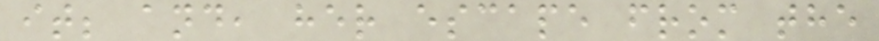it; and, her escape from the
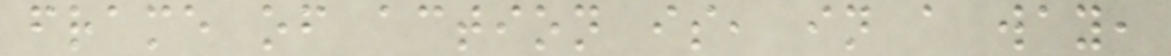frame of action is, in a way,
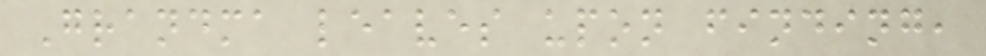Grandma leaves upon finding,
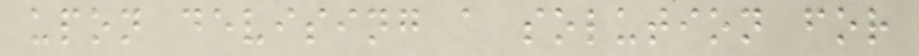upon devising a solution for
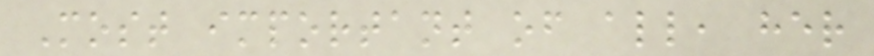Most important of all, her
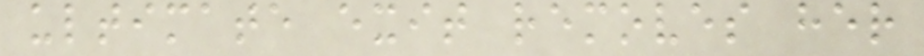ultimate exit removes her
